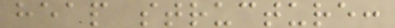heap structure:
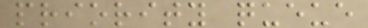priority queue
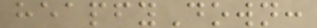heapfyDown:
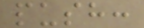push:
